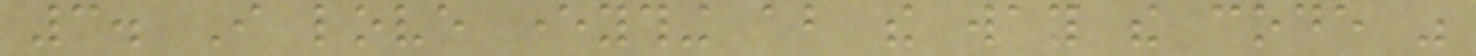3. I love everything about the way the code was
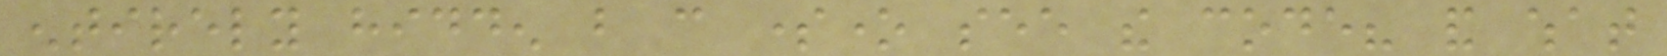entirely hidden but can someone see the code? and what
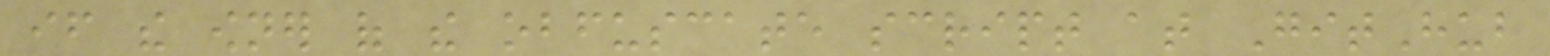if the owner of the obfuscate script at GitHub
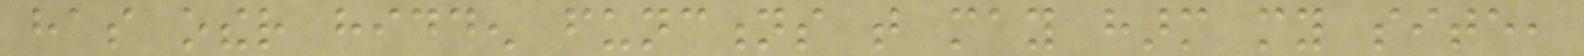has other hidden functions that may harm my site,
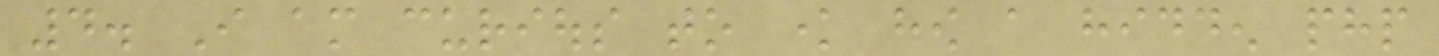4. I am curious to know how a hidden php
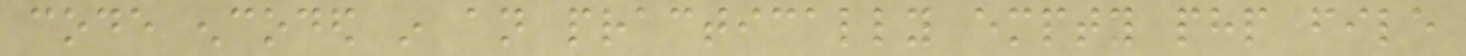code encoded in an practically empty php file
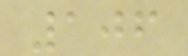106
